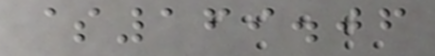$169.06
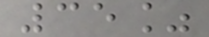35%
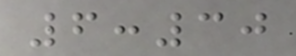6:30
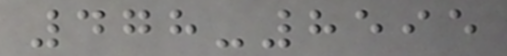478-8595
